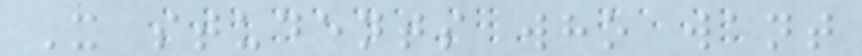X students who want
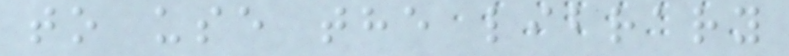to use the library
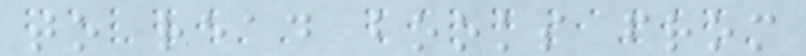to read books from
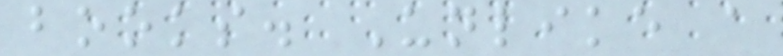books. Unlike a
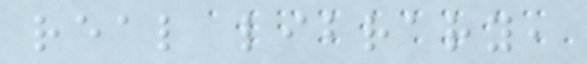real library,
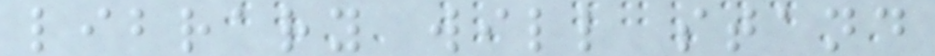library will stand
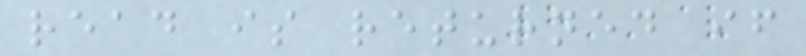read is returned if
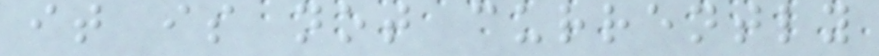it is not currently
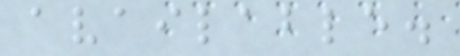available.
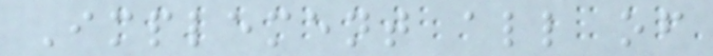Implement all of
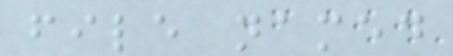file named
